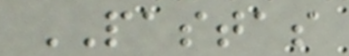PASTAS
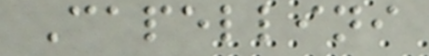Capellini
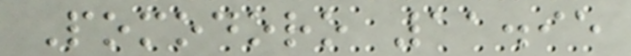Pomodoro 11.95
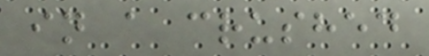in a crushed
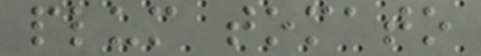plum tomato
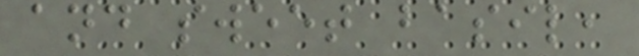and sweet basil,
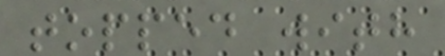topped with
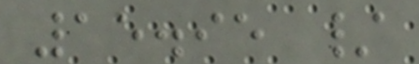15.95 /
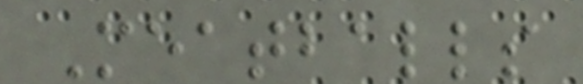Meatballs
